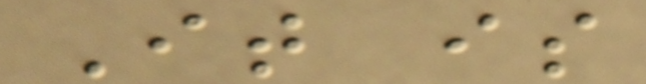It is
